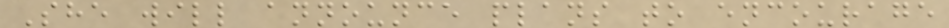She will announce plans to encourage
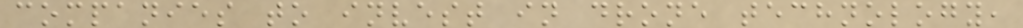companies to invest in drone technology,
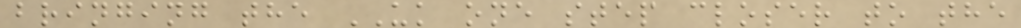bringing the UK one step closer to the
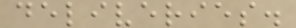deliveries.
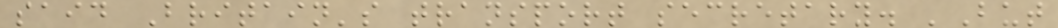said Britain's transport secretary. 'But
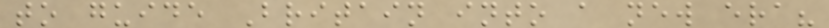to guide Britain into a new era?
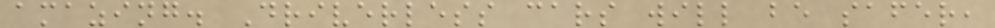amazing. Driverless cars will be safer,
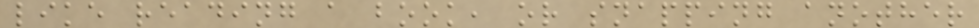like reading a book, or snapping another
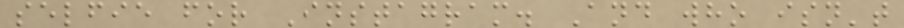selfie for Instagram. And who isn't
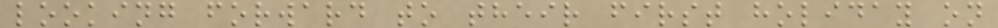looking forward to their first holiday on
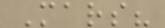Mars?
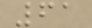61
